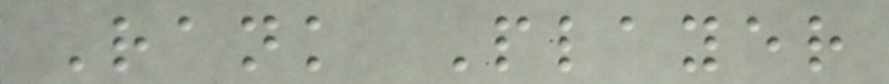Rank Player
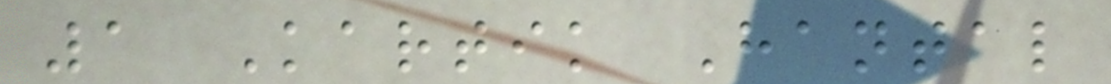1 Kartik Hantal
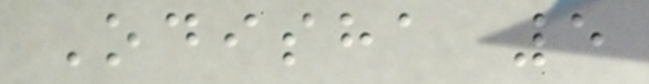Odisha 5
